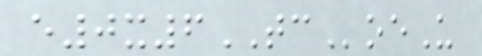e0x6TCoeU
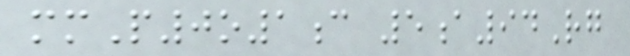mmP0o1c 5a94Rg
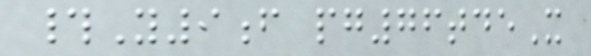#Y9f pg76tdeX
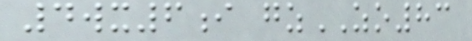4wx6i gzZO83
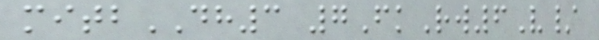mitbDH3 7FkRw6V/
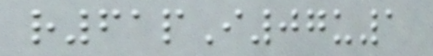r61pI07u1
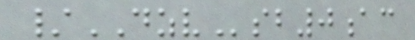/DZVsb0ac
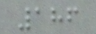186
